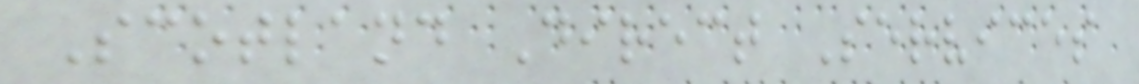Scotland Direct Services
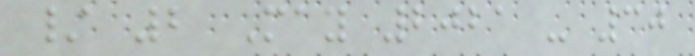/ 2 May 2021 - 30
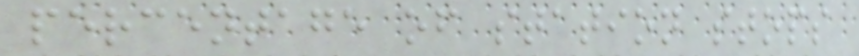percentage of station stops
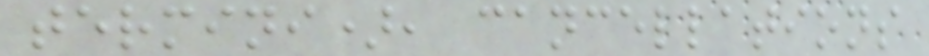termini), cancellations
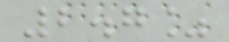2.7%
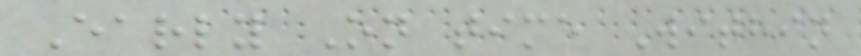Early On time Within
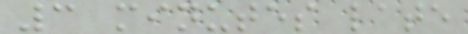3 minutes late
